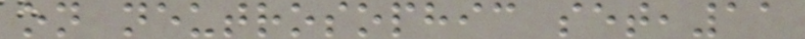on neutrosophic set,11
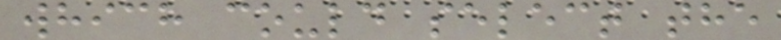which could select the
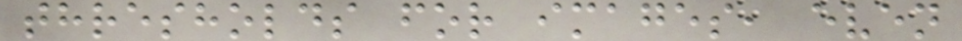thresholds for images, even
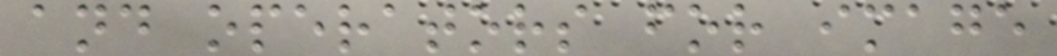and operators for image
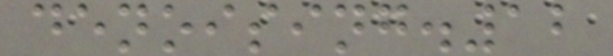denoising.12
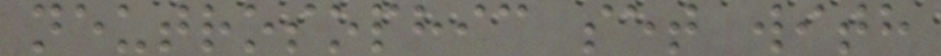neutrosophic set with
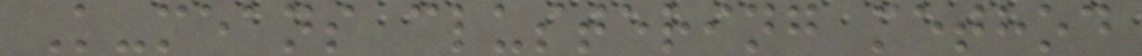K-means clustering method
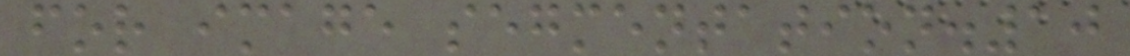for image segmentation.10
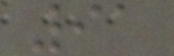91
